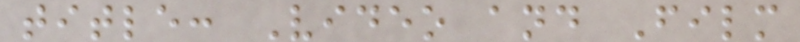title: Video and Film
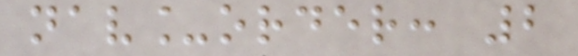nav_order: 2
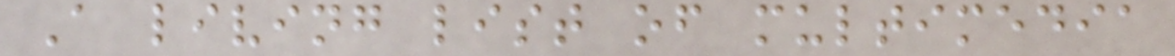A living list of multimedia
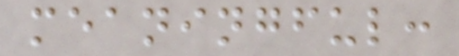meaningful:
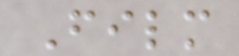Film
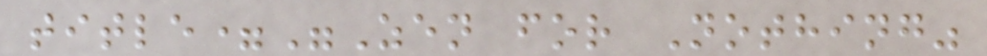title="Zen for Nothing"
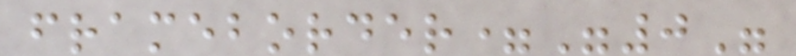frameborder="0"
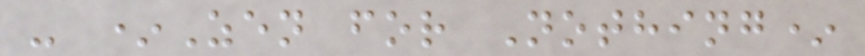- *Zen for Nothing*
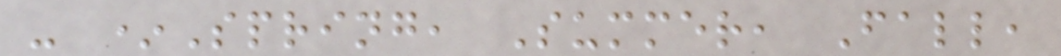- *Spring, Summer, Fall,
